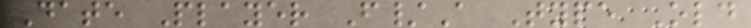Date Player F/A Type Old
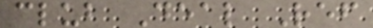club Deal Ref
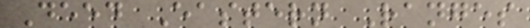Deed Eastern Ranges
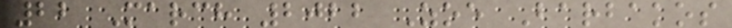22 March 2022 Zoe Barbakos
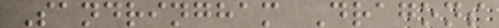Sandringham Dragons
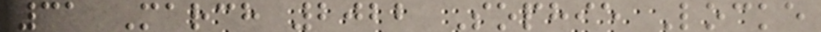31 March 2022 Sophie Locke
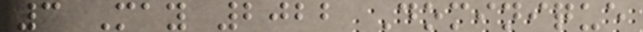3 May 2022 Dominique
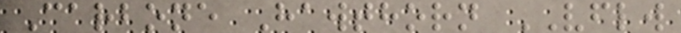Carbone Hawthorn VFLW
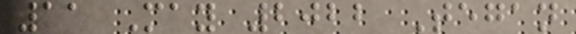11 May 2022 Tegan
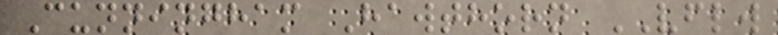Cunningham Hawthorn VFLW
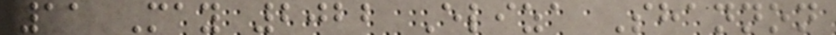11 May 2022 Eliza Shannon
